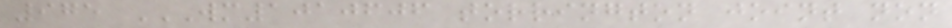975 WM1010606 TORRINGTON JOINT NON
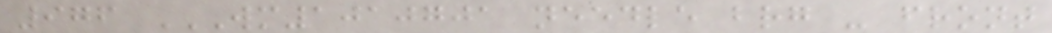976 WM1010701 NEEDLE BRG - FRONT
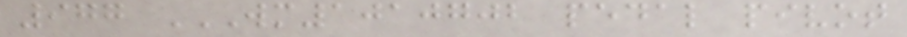977 WM1010702 PEDAL PIVOT
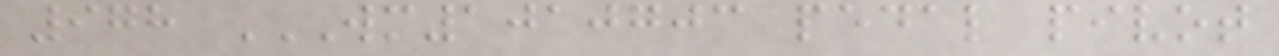978 WM1010703 PEDAL PIVOT
